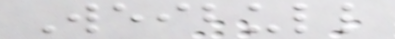Weibull
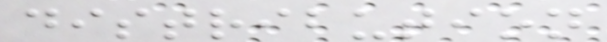distribution
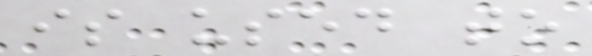is used to
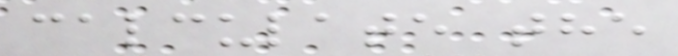calculate the
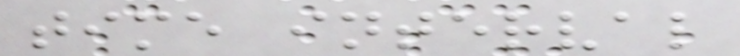time interval
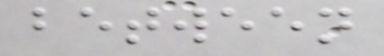between
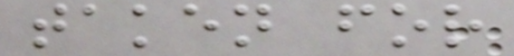taken for
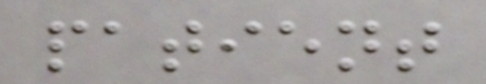patient
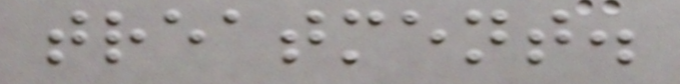treatment.
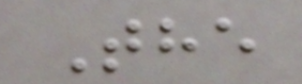The
